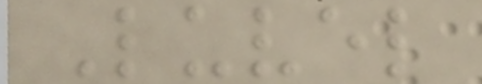Luvel
